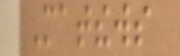Matthews
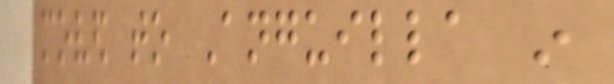moved to Anguilla in
